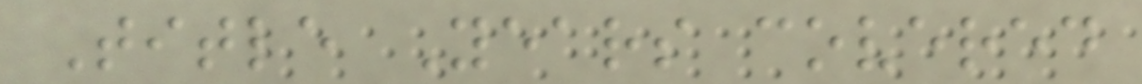Title Years covered
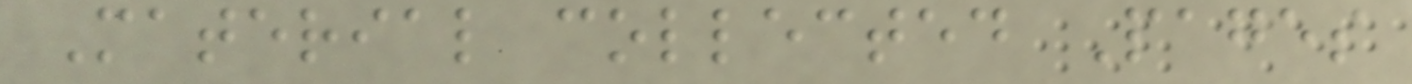Material collected Pages
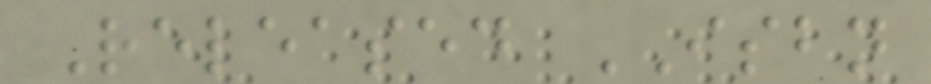Released ISBN
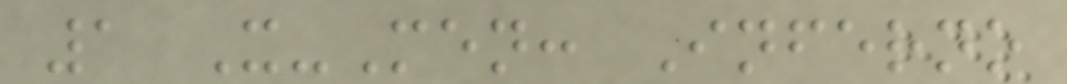1 X-Men: Inferno
